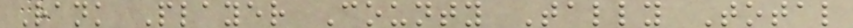Rank Player County Tally Total
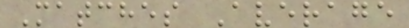Matches Average
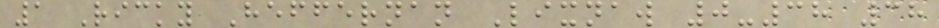1 Ricky Heffernan Lixnaw 0-38 38
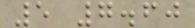5 7.60
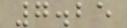7.25
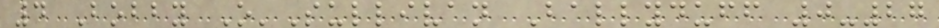4 Bobby O'Sullivan Ballyduff 0-27
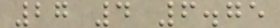27 4 6.75
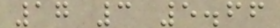17 3 5.66
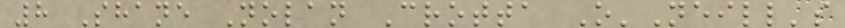8 Shane Nolan Crotta O'Neill's
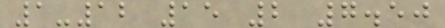1-12 15 2 7.50
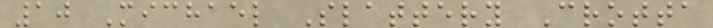10 Michael Slattery Crotta
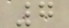7
